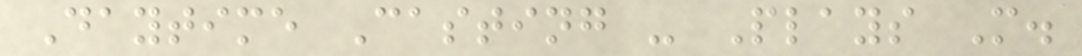Daytime Casting - Plays M.
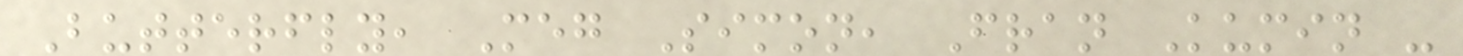Butterfly, Meg Simon, Fran Kumin -
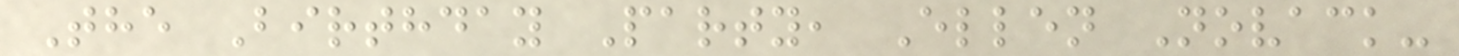The Birthday Party, Ellen Novack-
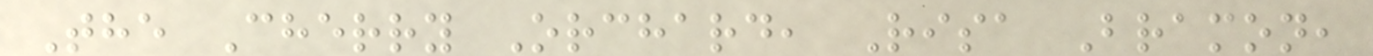The Cherry Orchard, Risa Bramon,
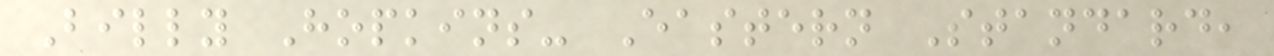Billy Hopkins- Eastern Standard,
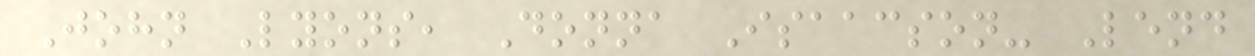John Lyons, Donna Isaacson- Lend
